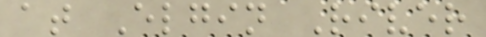at Elgin River
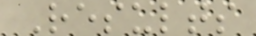Results
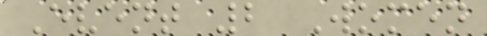Event 2 Women
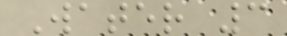Water 3
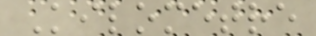Kilometre
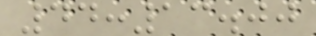44:13.00
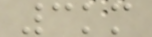3km
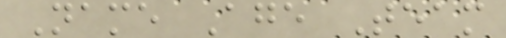Name Age Team
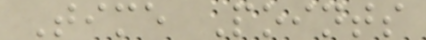Time Points
